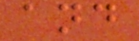and
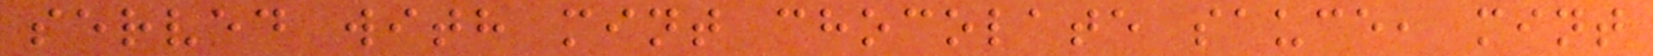served with mint chocolate sauce, mint
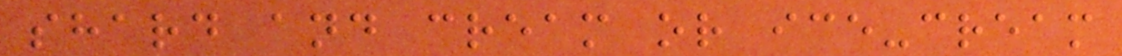shard and cream or ice-cream
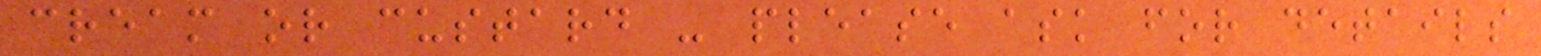cream or custard - please ask for details
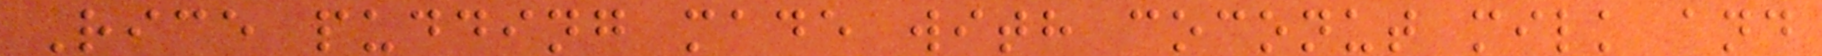Rice pudding made with coconut milk and
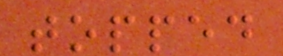topped
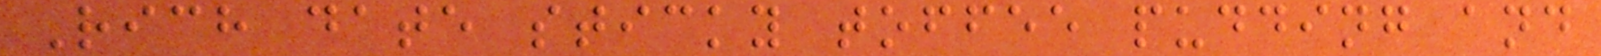Rich date sticky toffee pudding and
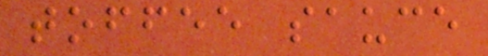toffee sauce
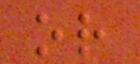or
